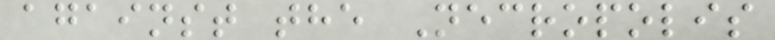against the Necropolis
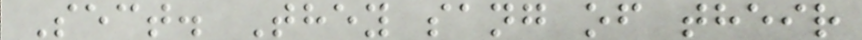Sect. They sang of their
